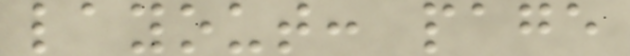layout: page
